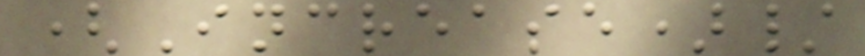(Increase)/
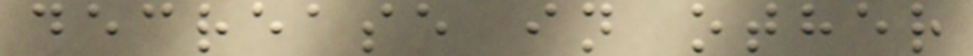decrease in other
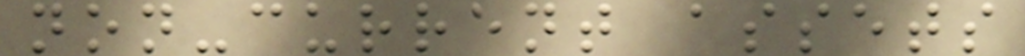non-current assets
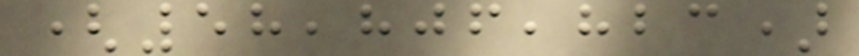(58,806,823)
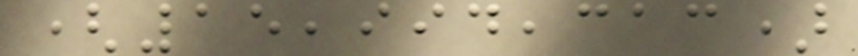(15,994,313)
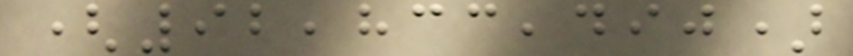(92,833,490)
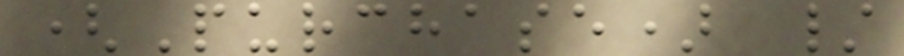(Purchase) /
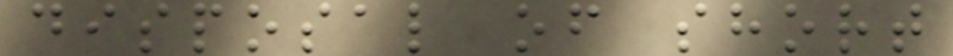disposal of short
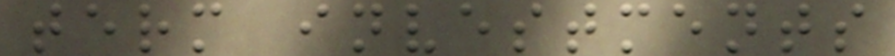term investments
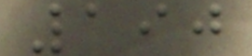190
